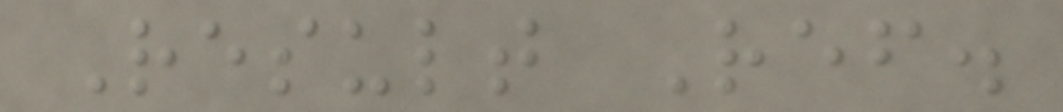Result Ref.
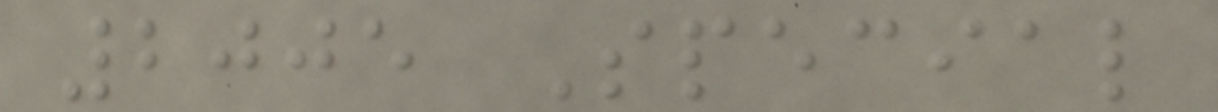2005 Special
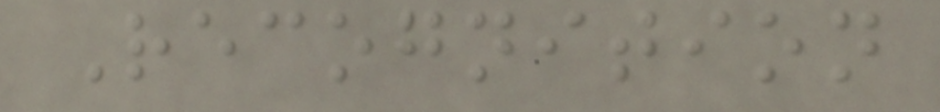Recognition
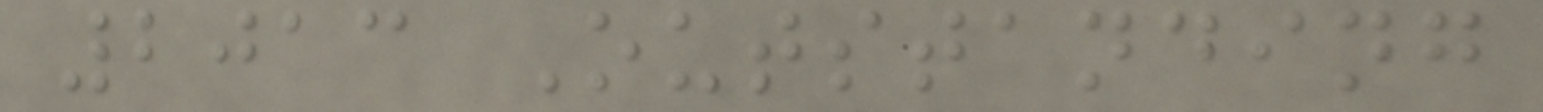2013 Outstanding
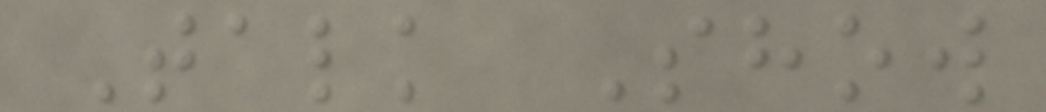Talk Show
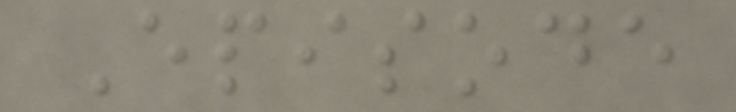Episode
